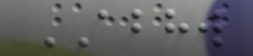ABHW
